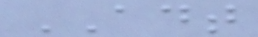ADT
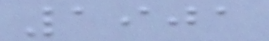1901
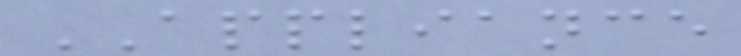APPLIANCE
